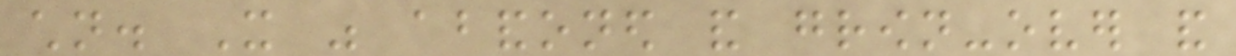children. It was abandoned and grown-over and
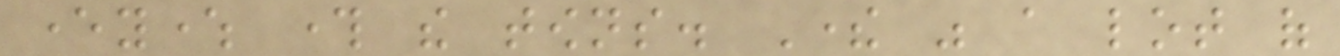everywhere through the towns. There was a lot of
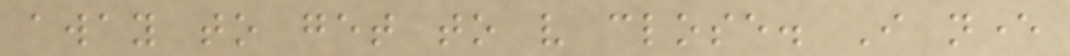away to get to very close. I never
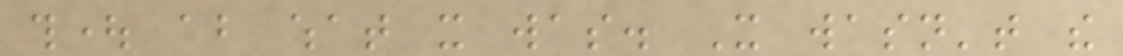thought about what it was. It wasn't the
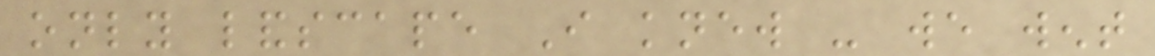only landscape I knew - we went
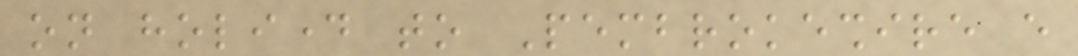on holiday to Pembrokeshire every
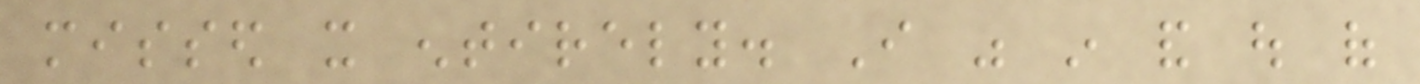missed it entirely. I was in and out of
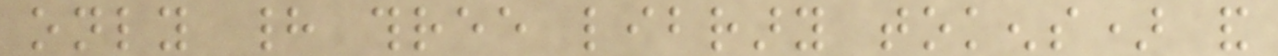only had three library tokens) and
